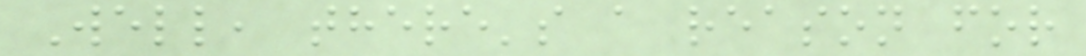Well, there's a reason for
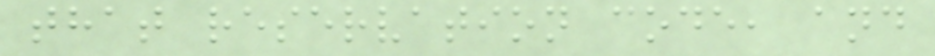that reservation code, and
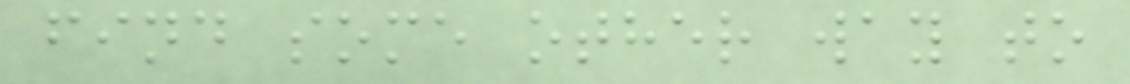find some other way to
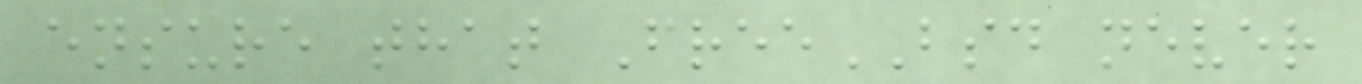ensure that FreeBSD never
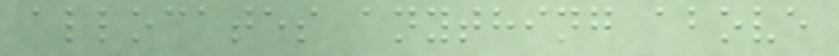allocates anything above
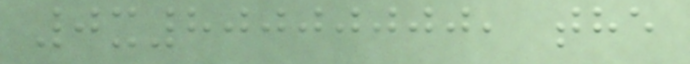0x80000000, the
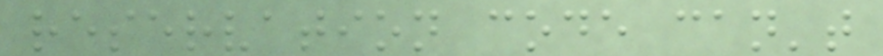reservation code can't
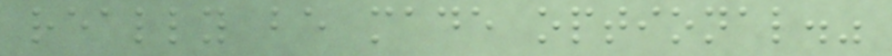really be made optional."
